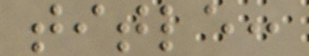title:
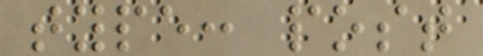type: post
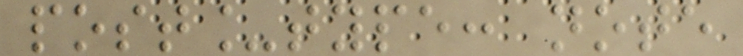post_type: note
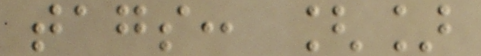tags: []
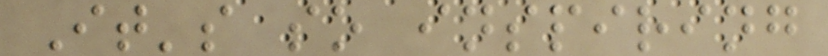It's so inspiring
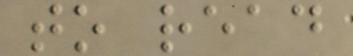to read
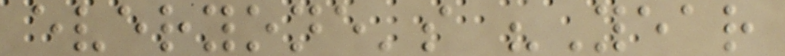everyone's "Year
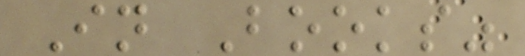In Books"
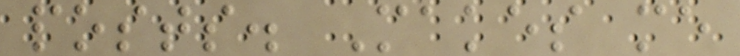posts. Makes me
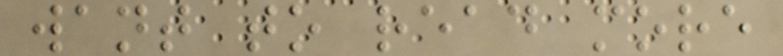want to read more
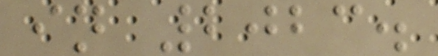in 2023.
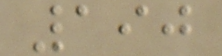190
